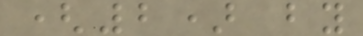(2) by
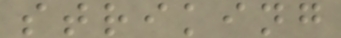striking
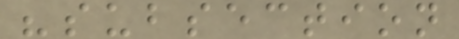"subsection
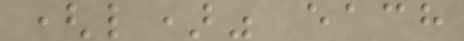(l)" each
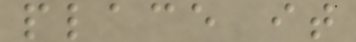place it
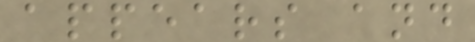appears and
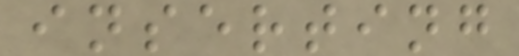inserting
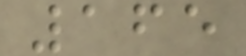165
